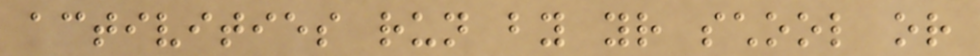activities run by your school or
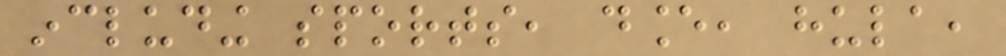including sports, dance, hula,
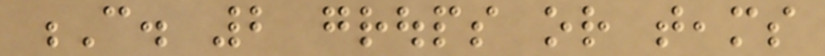C. 2 groups or teams
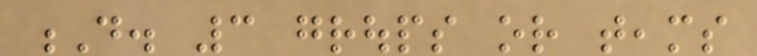D. 3 groups or teams
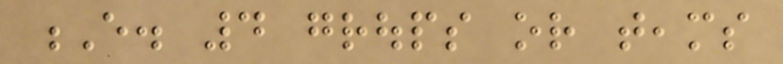E. 4 groups or teams
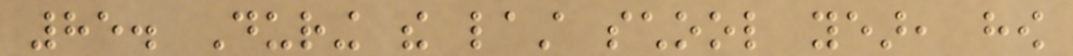85. During the last school year, how
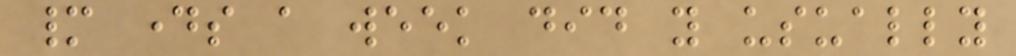many days a week did you usually
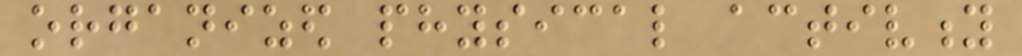organized physical activity
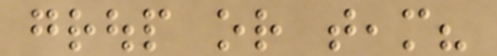group or team?
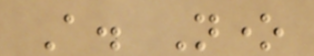A. None
